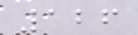126
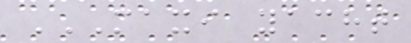MAXI YACHT
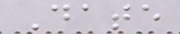Date
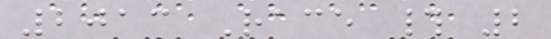2013 Race # 2
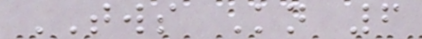TWS Kn 6
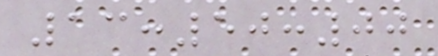13:50:00
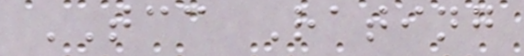TCC Rating
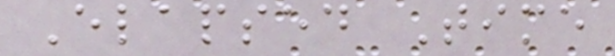Elapsed Time
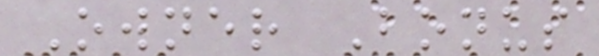Owner Bonus
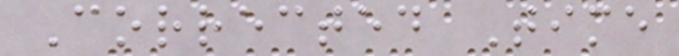Corrected Time
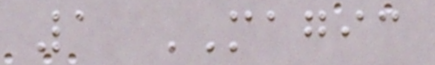1 MAGIC
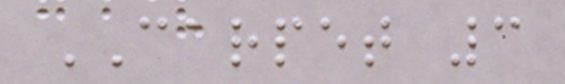CARPET 3
